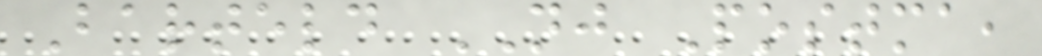Barteld NJ Postma,
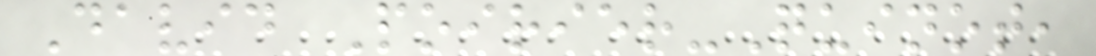David Poirier-Quinot,
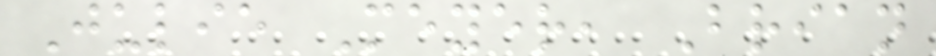Julie Meyer, Brian
